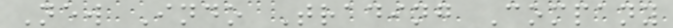New Indo Trading Company
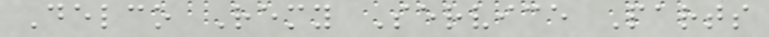Delco Remy Service Parts
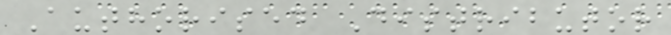Authorised Distributor
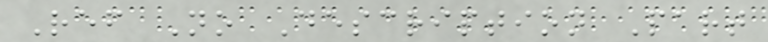Ref No Description Part
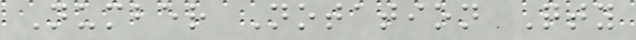Number Notation Qty
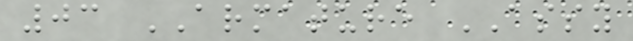03 ARMATURE ASSY
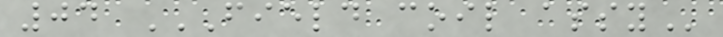04 FIELD COIL ASSY
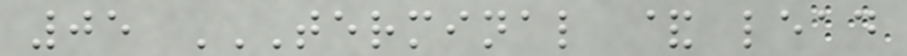05 TERMINAL & LEAD
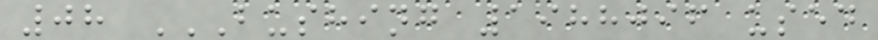08 BUSHING 1988096 USED
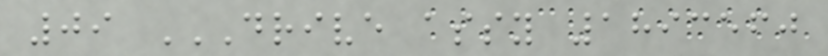09 DRIVE ASSY 1893560
